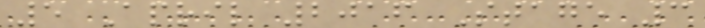5 April 2016 Stage 3
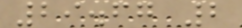29.67 2
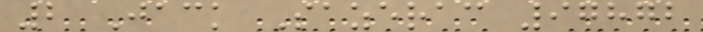2 Jack Sazerac 97872
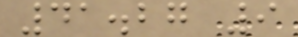41.27 9
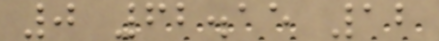0 62.15 12
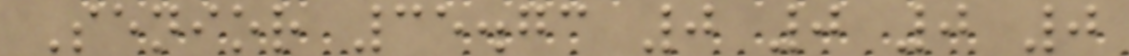Senior 35.73 0 0 0 0
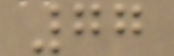77
